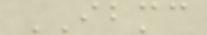IBMC
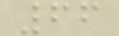66
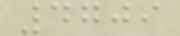4709
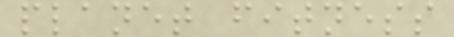planet fitness
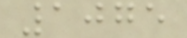1075
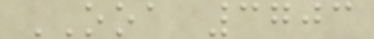OOA 3703
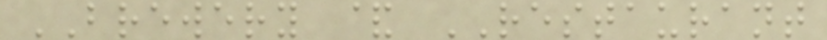BREWERY & RESTAURANT
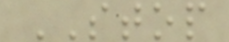STOP
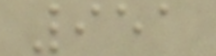951
